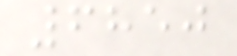6850
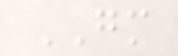GM
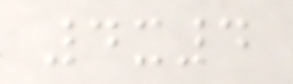4x4
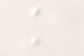k
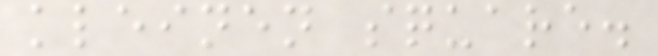kleinen square.
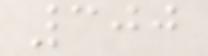300
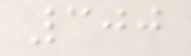300
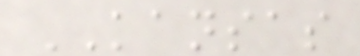KANSAS
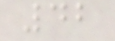42
